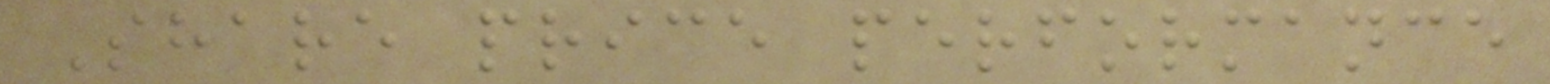Share price performance
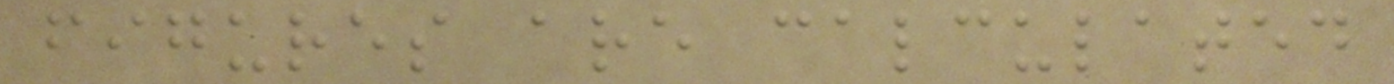figures are calculated
